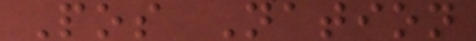Pos Nation
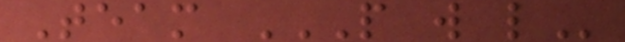Team P W L
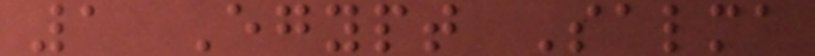1 Egypt Salma
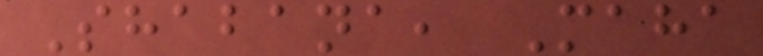Shabana, Maha
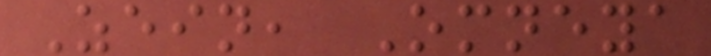Zein, Omneya
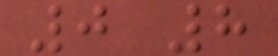0 8
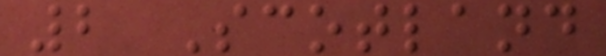2 Scotland
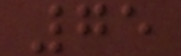75
